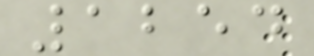1254
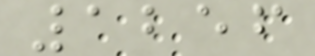1256
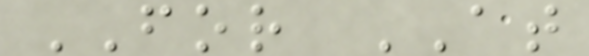FOR AT
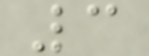3
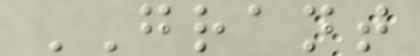GRANT
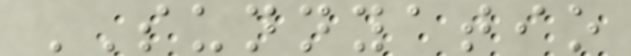SUNNYATIO
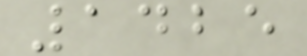1425
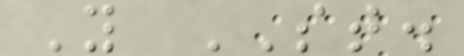Y ST.
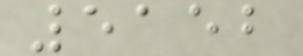5152
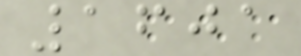1601
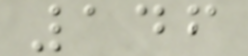146
